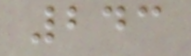243
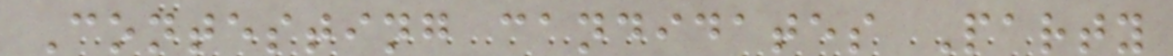Contesting candidates Party
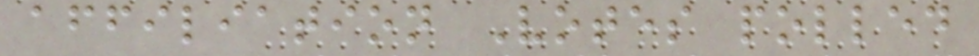affiliation Votes polled
